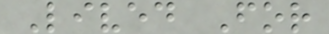Lived For
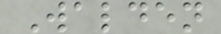Walden
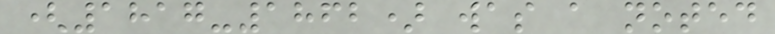(1817-1862) was a noted
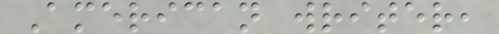American writer,
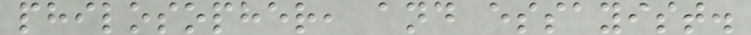philosopher, and essayist.
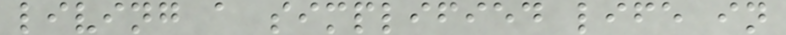living a simplified life in
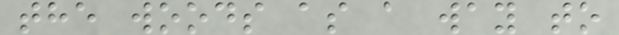the woods as a way to
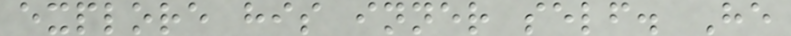explore his inner self. He
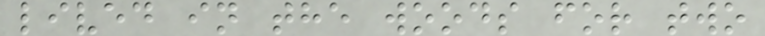lived in the woods for two
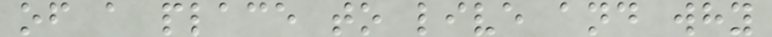of a place to live and why
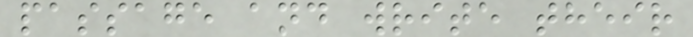passage and write their
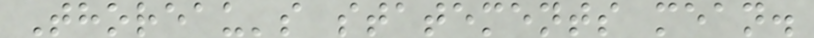Thoreau's statements mean.
